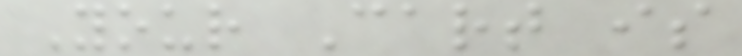Your Cart is
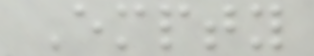Empty
